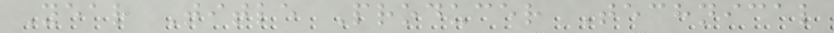Year Title Producer Technical
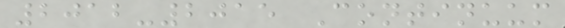2012-2015 Continuum
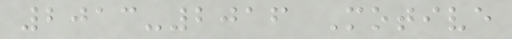2013-2016 Motive
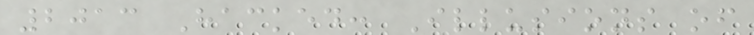2013 Hacked: Illusions of
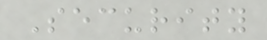Security
